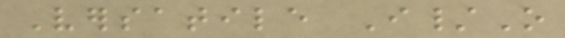Versatile I/O
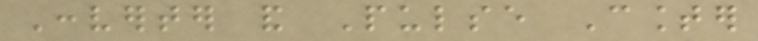Converter and Pulse Counter
